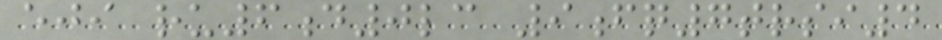eji ru6d0lc 9fq7trsi4
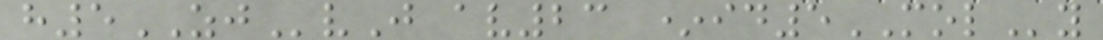h5ZJvJ av23 *id5MOLy
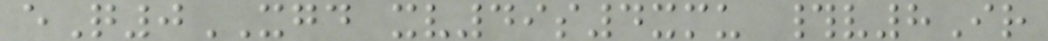eQ0XGD xv49s4xmu #v8Ir
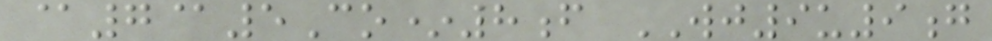@7@5Co*8f WJ9u9g
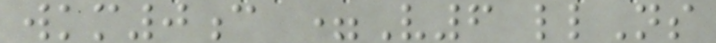wkm0c =V6 llNs
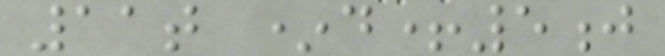11t *d+5j
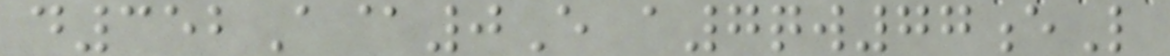d352A@0E a7qw77eL
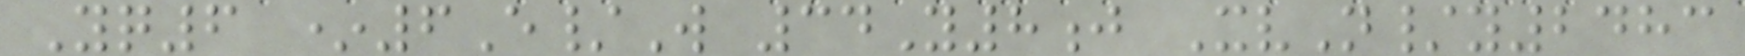Yq6 *6E/W 34Y8j XvN/y2483
